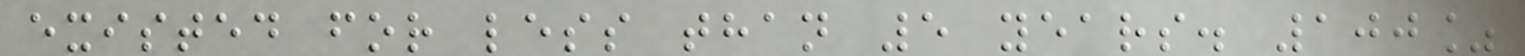existed for less than 5 years. 100%
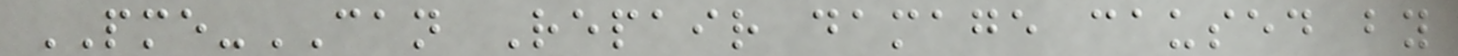PME-CAN Repair damage caused by
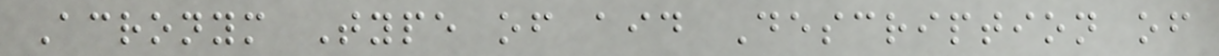Acronym Type of aid Description of
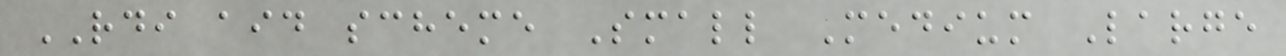RDI aid scheme Small Medium Large
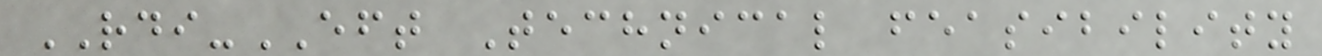RDI-EFT Technical feasibility
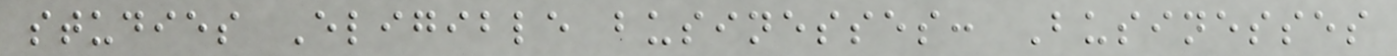studies Eligible businesses: Businesses
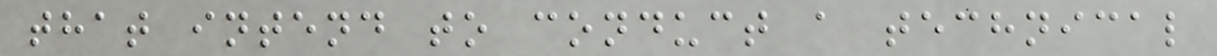that intend to conduct a technical
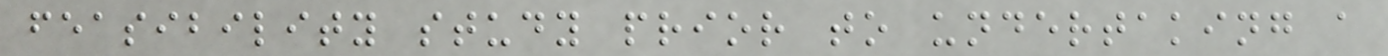feasibility study prior to undertaking a
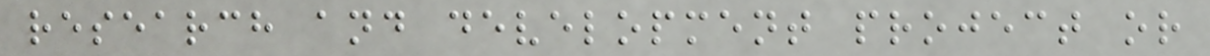research and development project or
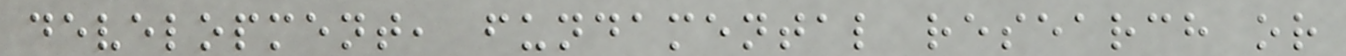development, fundamental research or
